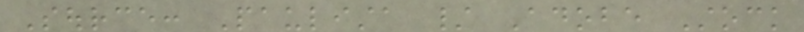Source: Paulista / Adobe Stock
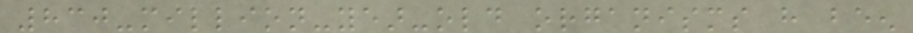830-million-year-old organisms have been
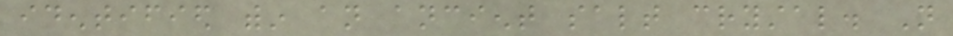identified within an ancient salt crystal. Not
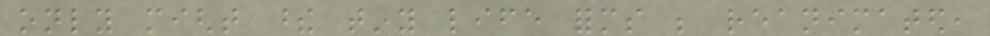only might these tiny life forms be reanimated,
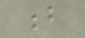b
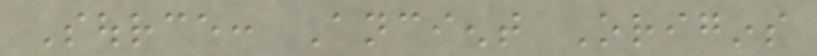Source: Ancient Origins
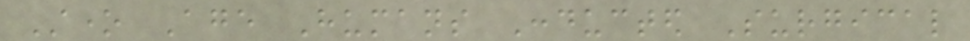Stone Age Humans Conducted Surgical
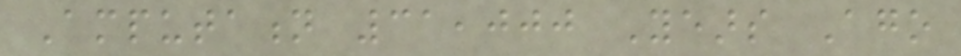Amputation 31,000 Years Ago
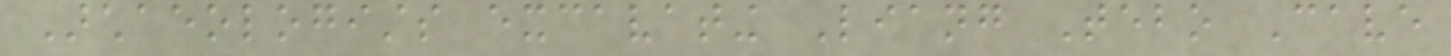Archaeologists excavating Liang Tebo Cave
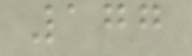177
